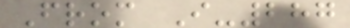From I-287
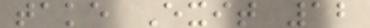take Exit 12
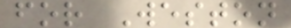for Weston
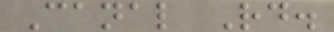Canal Rd.
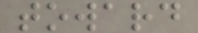toward
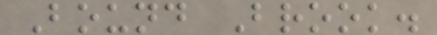Bound Brook.
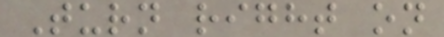Turn right on
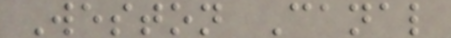Weston Canal
